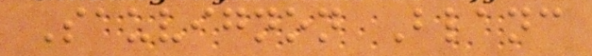Sauvignon Blanc
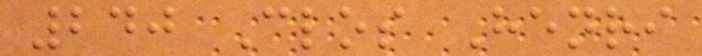240 Clos Henri
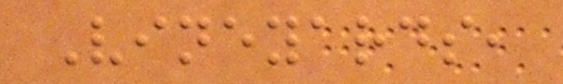Vineyards,
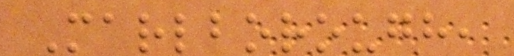Marlborough,
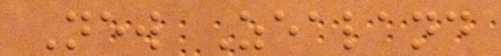New Zealand
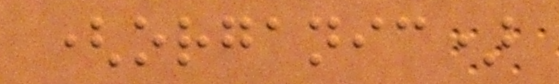(organic)
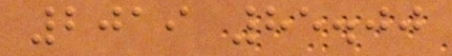2019 85.00
